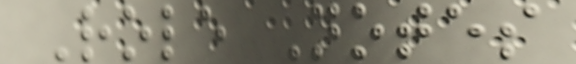Role Notes
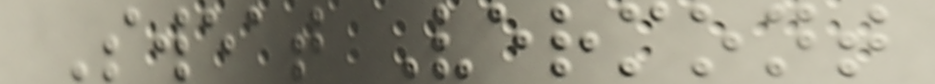Sweat Vermont
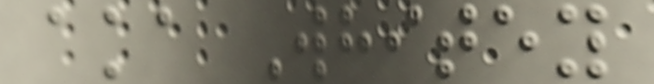aka Whitey
